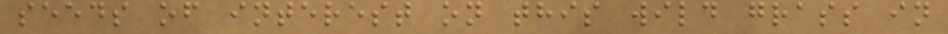seeds of interest on this wild grass in
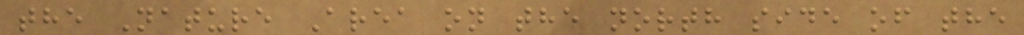the Nature Area on the north side of the
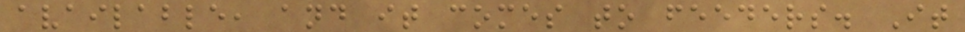available, and it comes to feeders. It
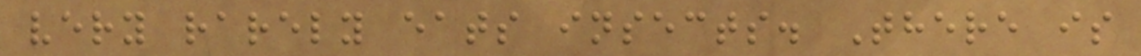very rarely eats insects. There is
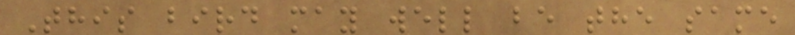This bird may well be the same
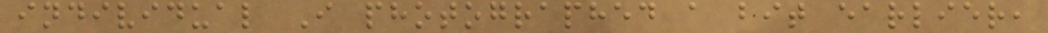individual I photographed a bit earlier,
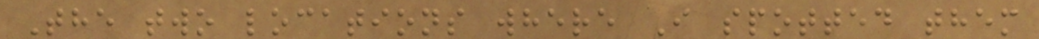The two locations where I spotted them
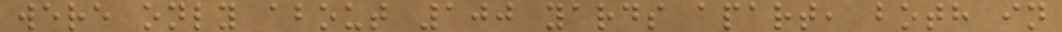were only about 100 yards apart, both in
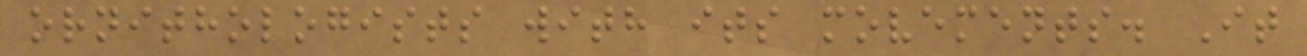ornithologists with its movements. It
